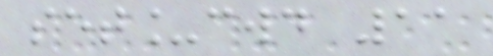set_cwd 11
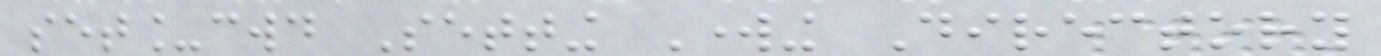set_cwd Setting Working Directory
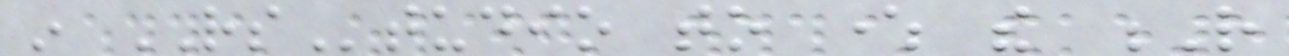in RStudio to where the R
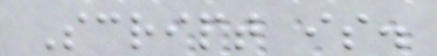Script is.
